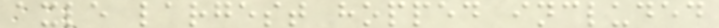axle largest hopped included
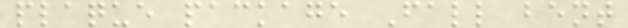plaque package Fall bent
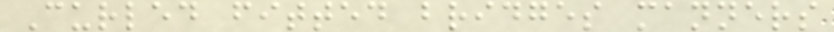Curled fitted bridges manners
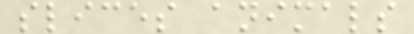slices animals
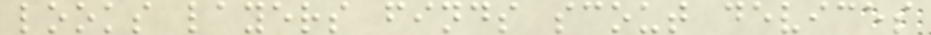looks layers finds scout devices
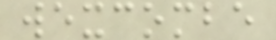wexcombe
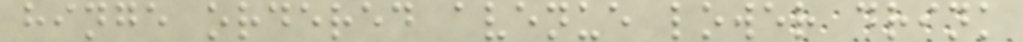hinge ordered avenue lower drink
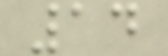14
